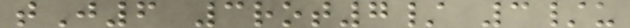tJ6 3rot7/ 3/u
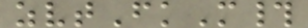zvtFkM#
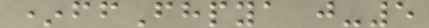*ffFhpya j-5
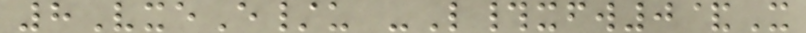8VxeE/u -L#xfw0&X
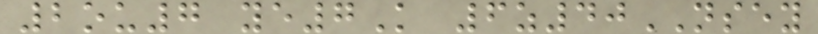2ou7 ye7K 6z40NSEY
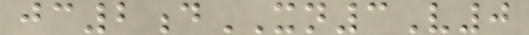jc2dXN3V0
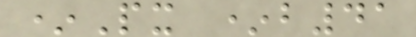*Px *b41
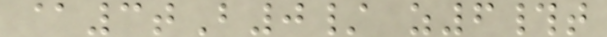@3tB0/ z6#t
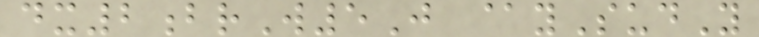dx2brW5J @ySudY
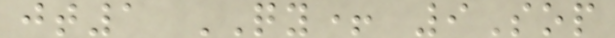jt1 QY+ 9Sop
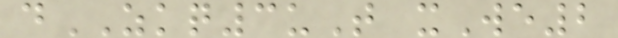dZKQ3uT xWe2
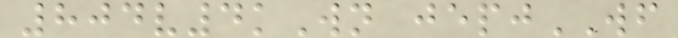804v4kWn jepjWF
